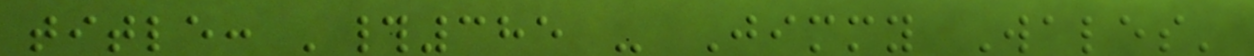title: '#385 - Jimmy Wales'
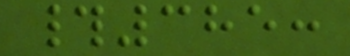#385:
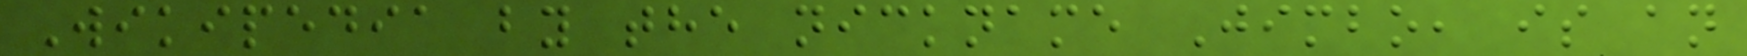Wikipedia by the nickname Jimbo, is an
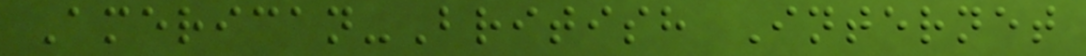American-British Internet
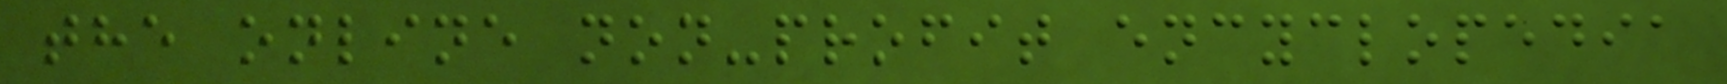the online non-profit encyclopedia
